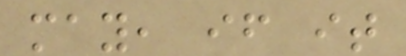may, if it
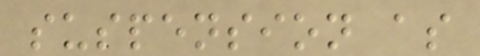suspension as
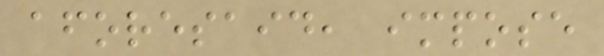aforesaid, impose
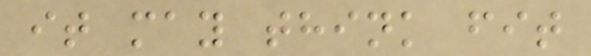it may think fit
